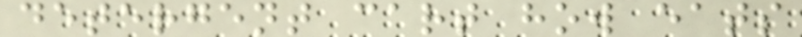detergent cart how eats
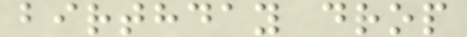birthday drop
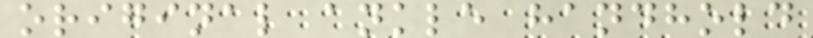original ankle handhold
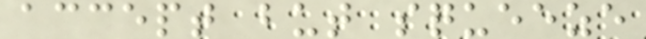accept but squeeze
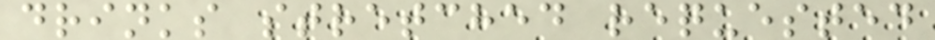drinks stretched requested
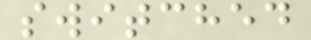switched
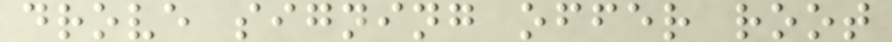drove signing offer root
